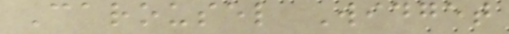Carousel Widget
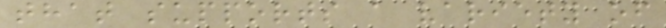that supports a variety of
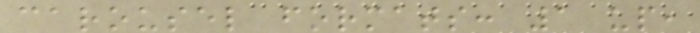carousel formats: 1 up,
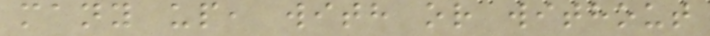many up, with or without
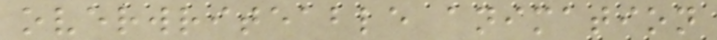overwriteable animation
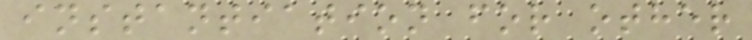instantiation for other
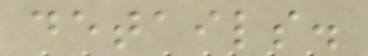details.
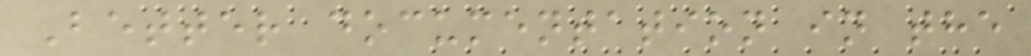Better documentation in the
